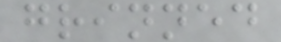grinned
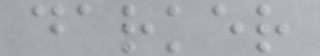darker
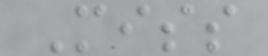Miss
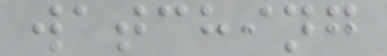watching
